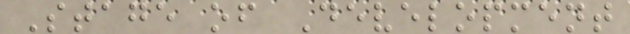Stage of Development
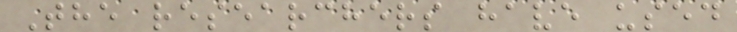The researchers have used
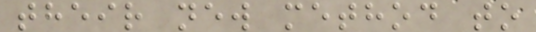their new method to
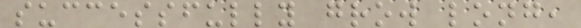successfully grow long,
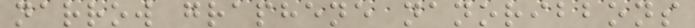narrow graphene nanoribbons
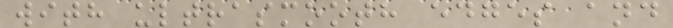with ultrasmooth edges and
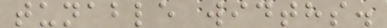tunable widths.
